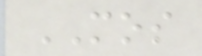MOS
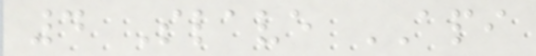4 Slave API
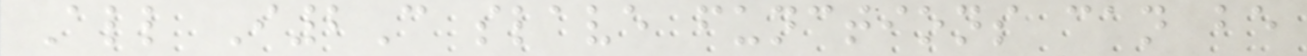All I2C slave functions can be
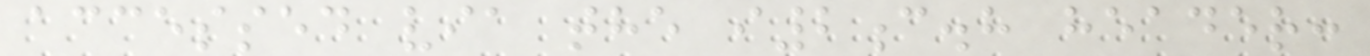accessed via the i2c.h header:
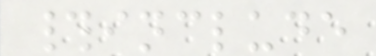#include
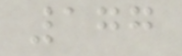177
